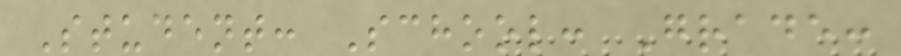Student: School: Grade:
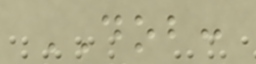DOB:
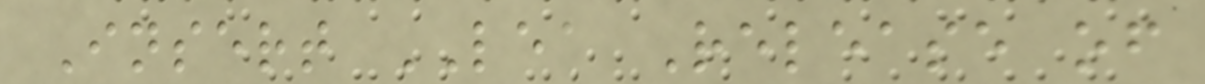Insert LEA Release of
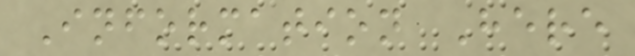Information Here
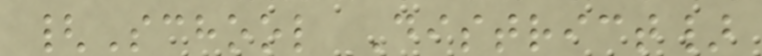{School District}
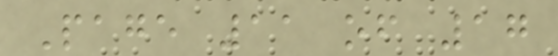Page 11 of 17
